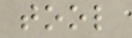tool
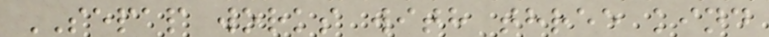SEPAP works with three kind
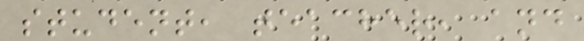student, teacher, and
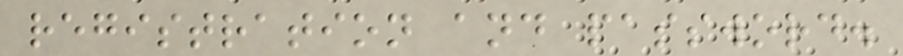registration and password.
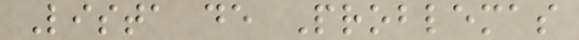Lista de Problemas
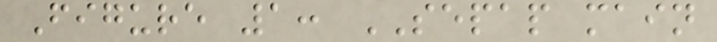Figure 1: SEPAP main
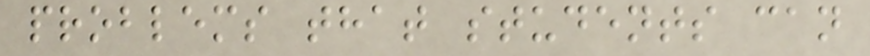problems that students can
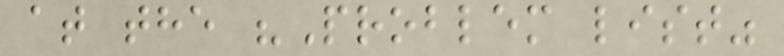at the "Problem list"
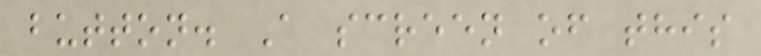button. A screen of this
